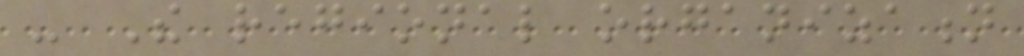- The regional organization
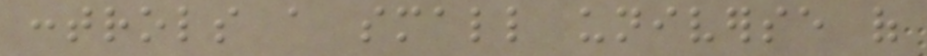controls a small universe of
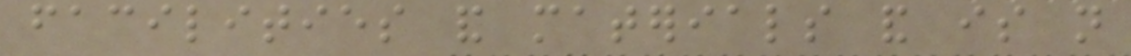facilities and materials and is not
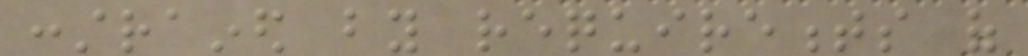constrained by requirements of
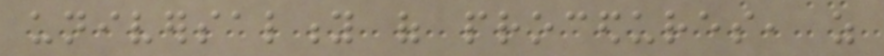universality of procedures, as
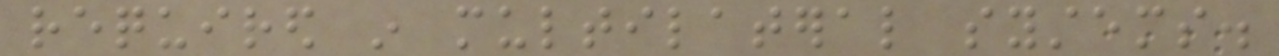required in multilateral systems.
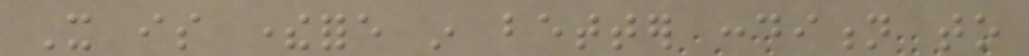It is therefore in better condition to
